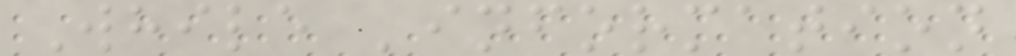While 'information
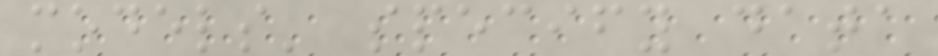models' specify data
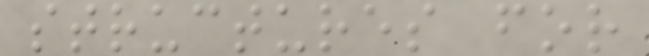structures for
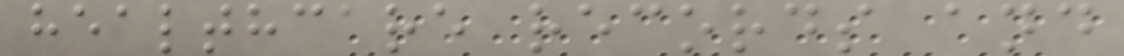healthcare records and
